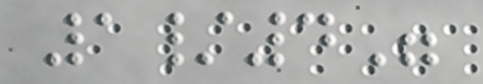1/4"
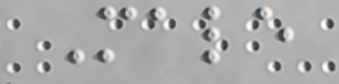Male
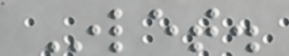Inlet.
